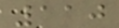110
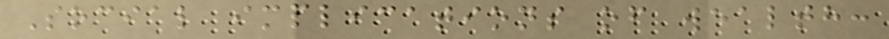Social implications of wealth:
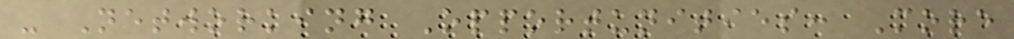- Networking Opportunities: More
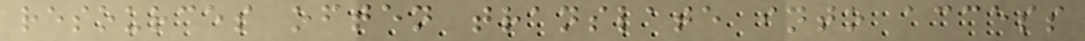resources often translate into access
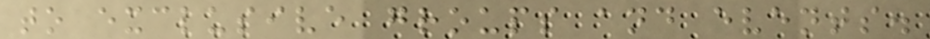to exclusive groups and events.
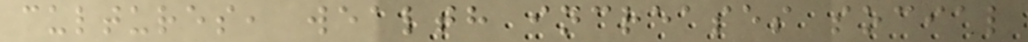cultures, wealth increases social
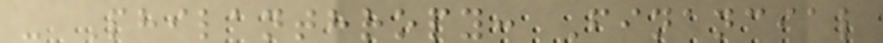- Philanthropy: Financial
